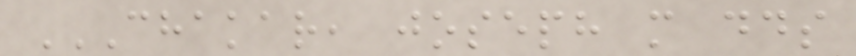CHAKAR, JOSEPH M DDS
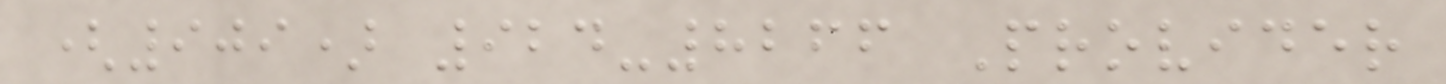(909) 924-8266 Provider
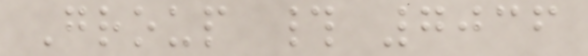Group # 7036
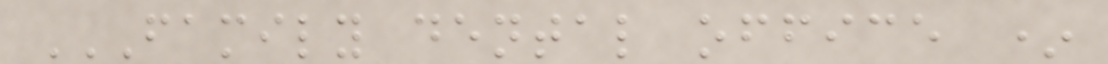FAMILY DENTAL OFFICE *
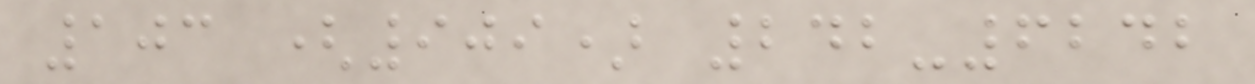103 (909) 242-6242
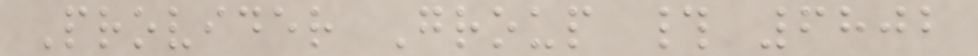Provider Group # 6802
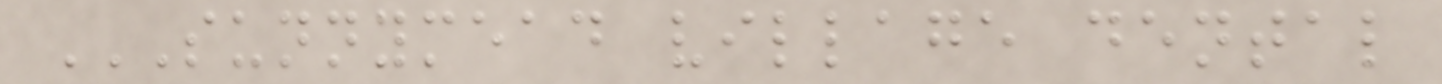SUNNYMEAD VILLAGE DENTAL
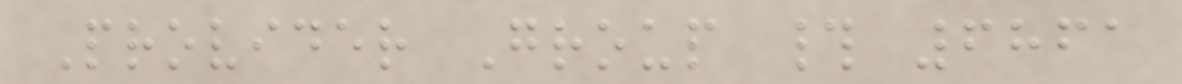Provider Group # 6861
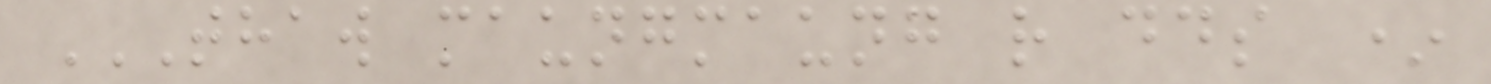THAW MAUNGMAUNG R DDS *
